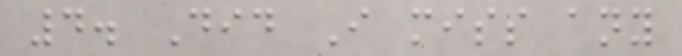4. Did I miss any
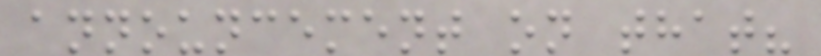announcement on that?
